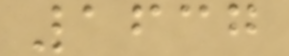1637
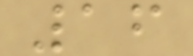16
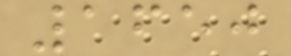1650
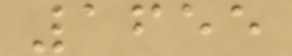1655
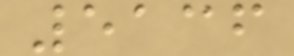5136
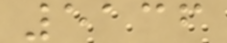5136
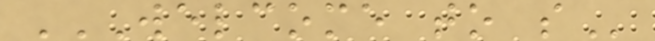WELCOME TO S
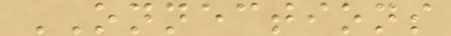ONNECTIONS
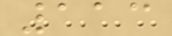113
